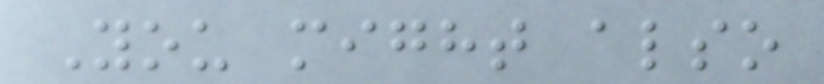You might also
